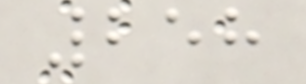258
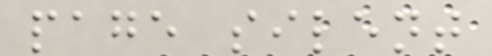page silent
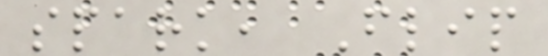spark, Flip
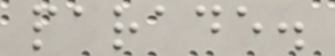parade.
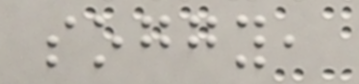soggy,
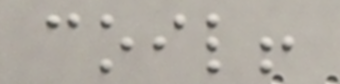coil!
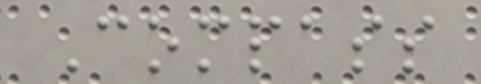Compass
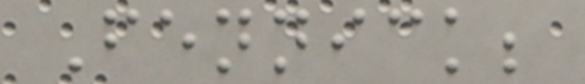Fennick;
